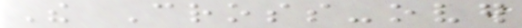The Cross-over
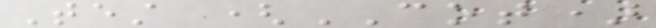Test (COT)
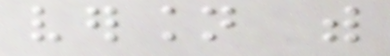version with
